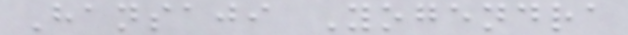Hansaji Yogendra
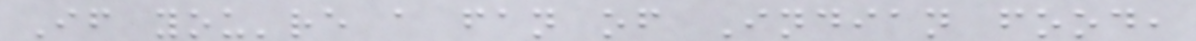If you're a fan of Indian food,
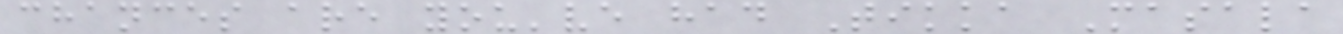chances are you've had Tikka Masala
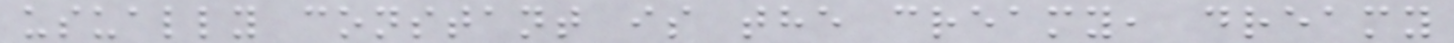usually constant is the creamy, dreamy
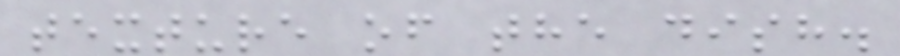texture of the dish.
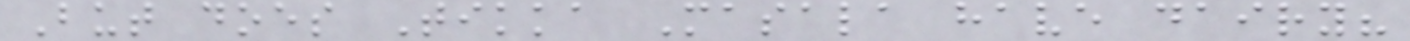But does Tikka Masala have dairy?
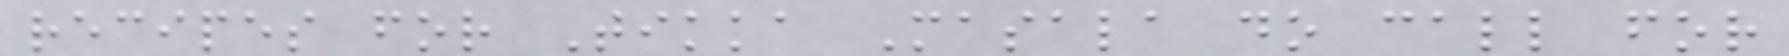recipes for Tikka Masala do call for
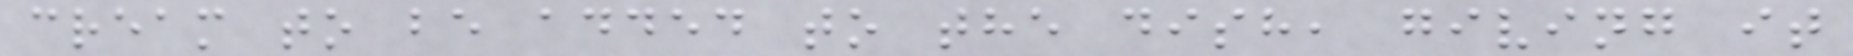cream to be added to the dish, giving it
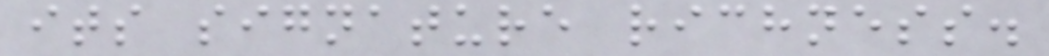its signature richness.
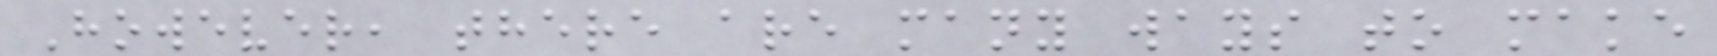However, there are many ways to make
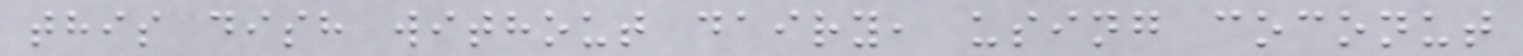this dish without dairy, using coconut
